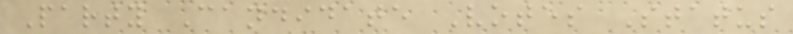Party Candidate Votes Status
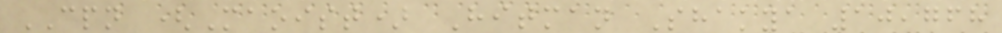CPN (Maoist) Hitman Shakya 10,768
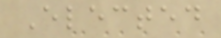Elected
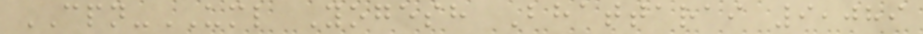CPN-UML Yogesh Bhattarai 9,089
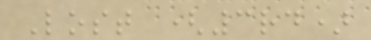Lost (3rd)
